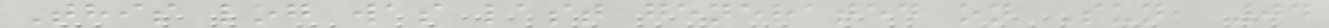This log was last generated on Sun, 04
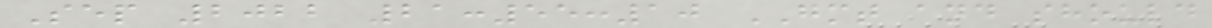Sep 2022 21:55:10 GMT and should
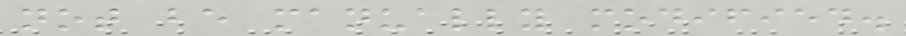not be manually modified.
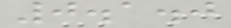0.1.0
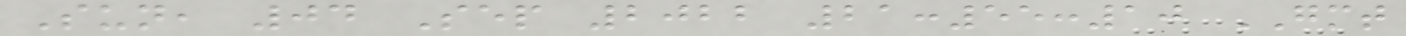Sun, 04 Sep 2022 21:55:10 GMT
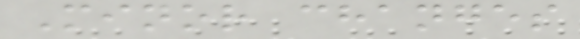Minor changes
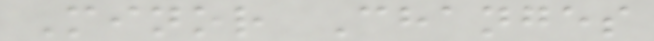Minor Changes
